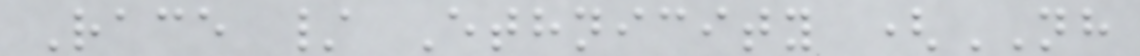Race / Ethnicity (NH
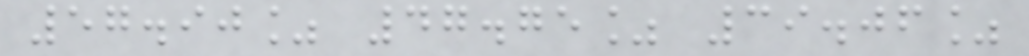57.90% 47.75% 39.06%
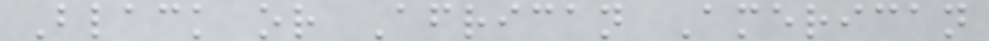Black or African American
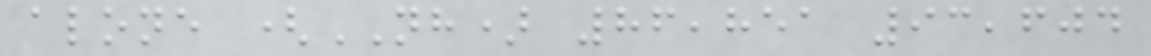alone (NH) 86,851 93,604
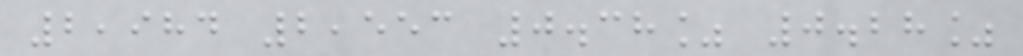2,984 2,553 0.38% 0.28%
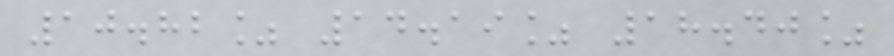10.82% 14.19% 18.40%
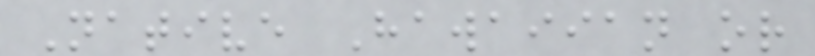Native Hawaiian or
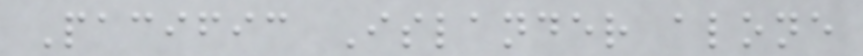Pacific Islander alone
